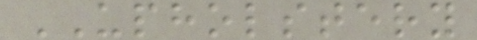UPHOLSTERY
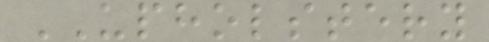UPHOLSTERY
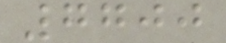7700
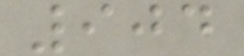904
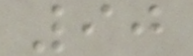90
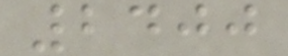2400
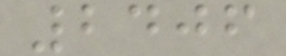2406
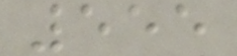555
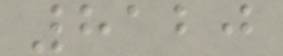8120
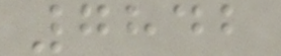7842
